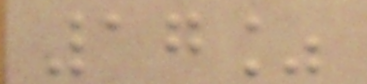17%
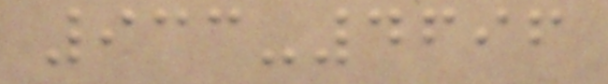933-4696
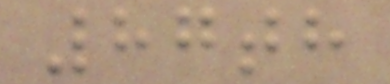87th
